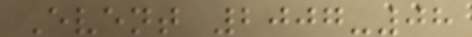Event 2007-08
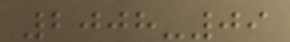2008-09
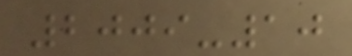2009-10
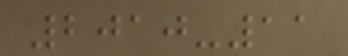2010-11
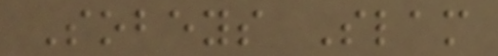Sobeys Slam
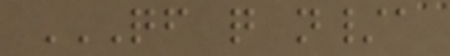QF Q N/A
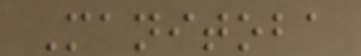Manitoba
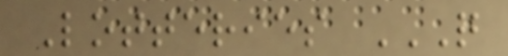Lotteries Q
